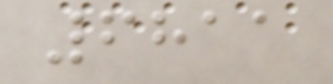6811
